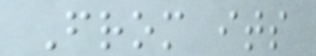From its
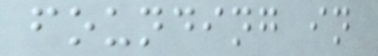founding in
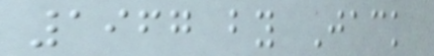1967 by Jack
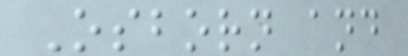Osborn and
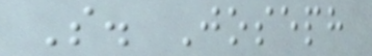S. Joseph
